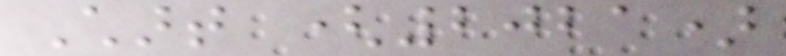Chart (2021)
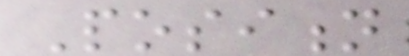Position
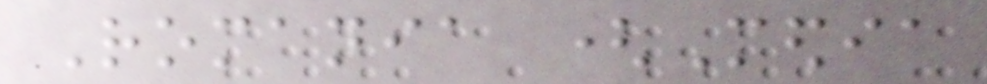Romania (Media
